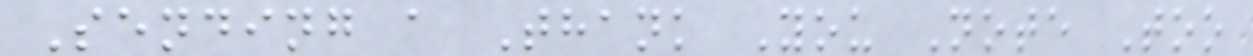Sending a Thank You Note Too
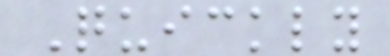Quickly
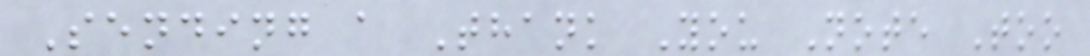Sending a Thank You Note Too
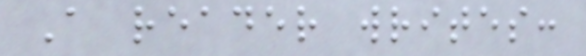A reader writes:
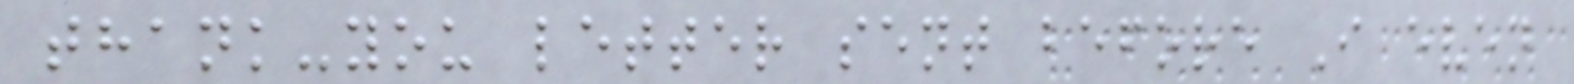thank-you letter sent before I even
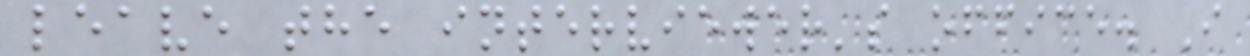leave the interviewer's office. I
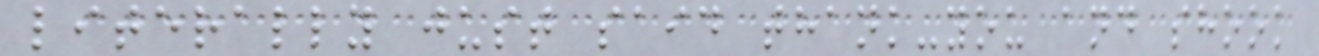literally just said thank-you and shook
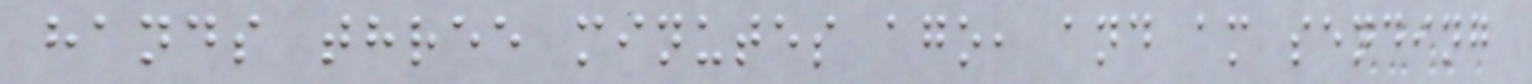hands three minutes ago, and am sending
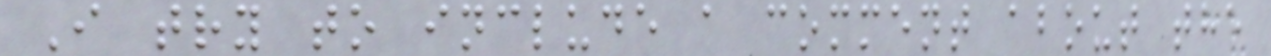I try to include a comment about the
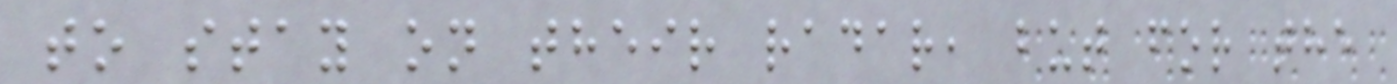to stay on their radar, but for the
